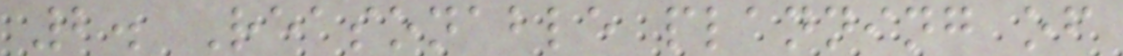2. Reasonable planning of
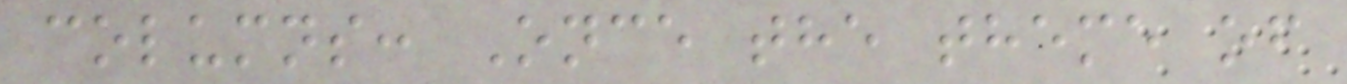columns: Once the theme of
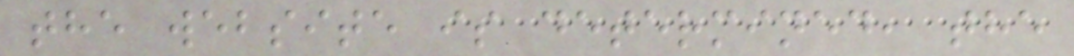the website is determined, the
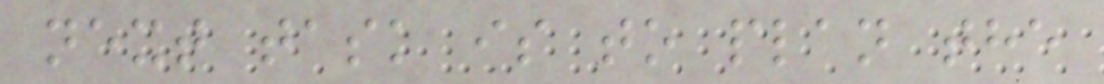next task is to plan the
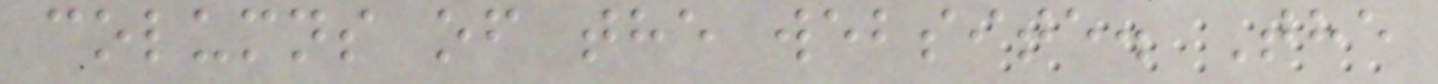columns of the website. The
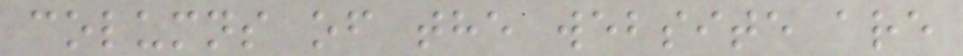columns of the website are
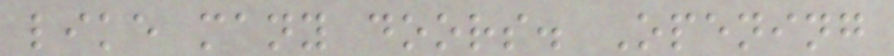like many doors. Opening
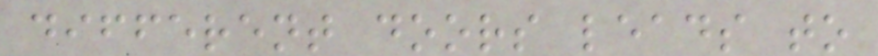different doors leads to
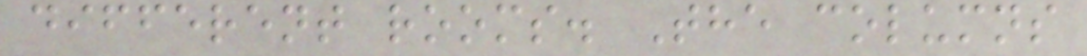different rooms. The columns
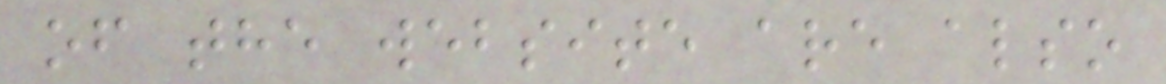of the website are also
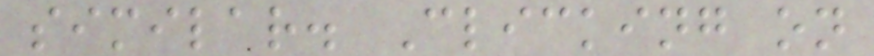similar. Clicking on
